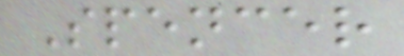Spencer
